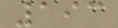193
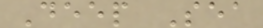Deep Sea
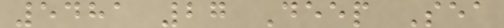5481 27 Deep Sea
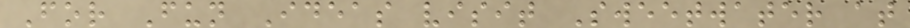For Fun Ideas visit Sweetwater at
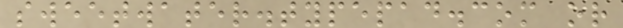sweetwater.typepad.com or
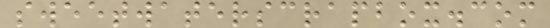sweetwaterscrapbox.com
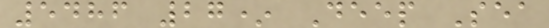5486 27* Deep Sea
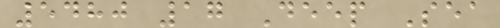5480 17 Deep Sea
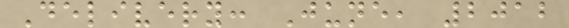Delivery: June, 2012
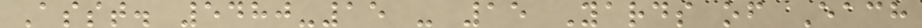Asst. 5480-15 - 15 Yards of Each
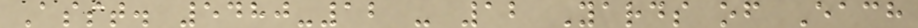Asst. 5480-12 - 12 Yards of Each
